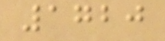1720
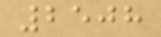2508
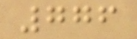776
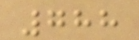788
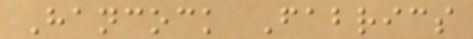Hancock Fabrics
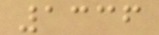1336
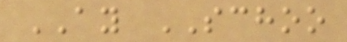AY SCHOO
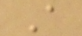A
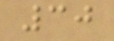30
